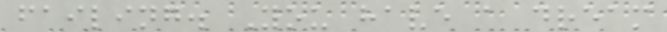failing. You have a dream
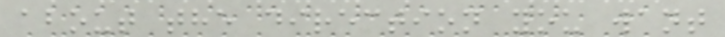about the direction you want
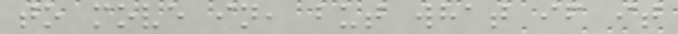to move in, but what if it
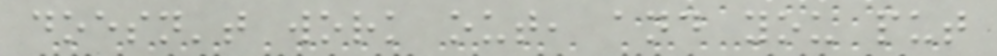doesn't work out, and you put
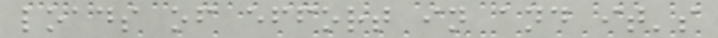loads of effort in and it's
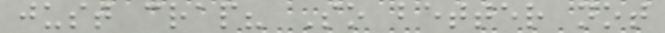just crap? So better not
